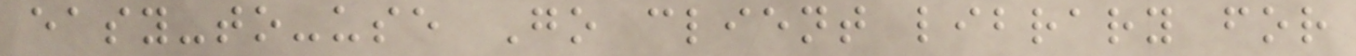easy-to-use Go client library for
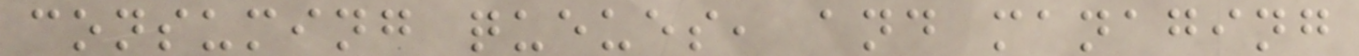consuming queues, and managing
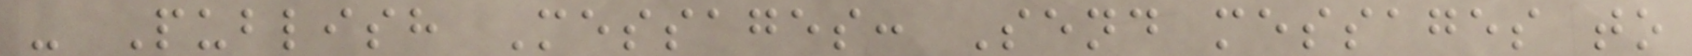- Publish Messages: Send messages to
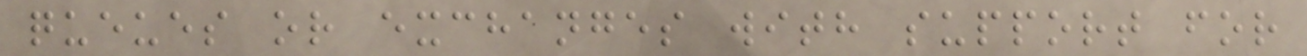queues or exchanges with support for
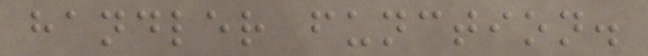handler function.
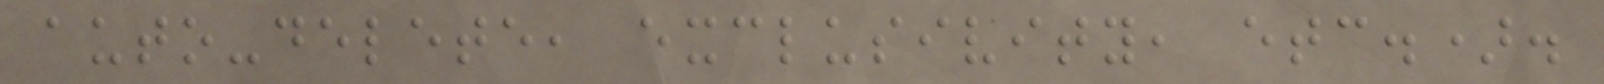auto-delete, exclusivity, etc.).
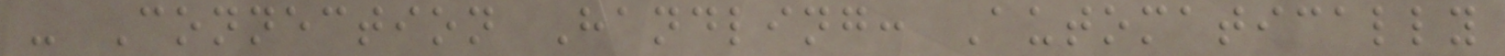- Connection Handling: Automatically
